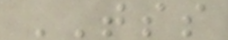TSS
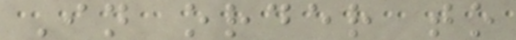In order to
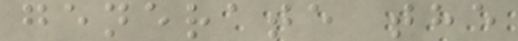generate the
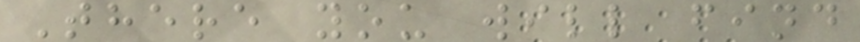There you will find
